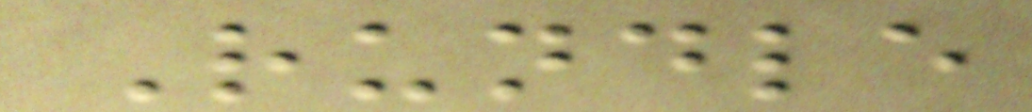Rundle
